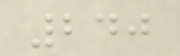240
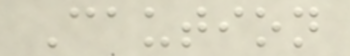Caution
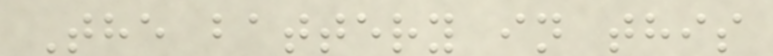The battery in this
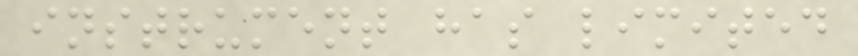instrument has limited
